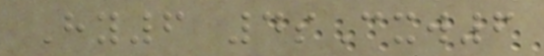Hy6 4sCxw6
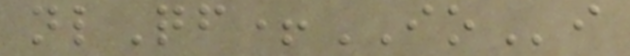nlQf+IOi
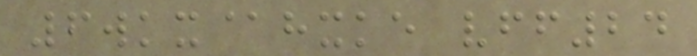6wkx@hxke vff24
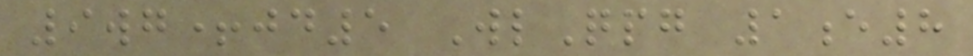9wg+jd5 WlQpg 1e8
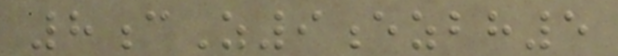8cZ9ezbh5
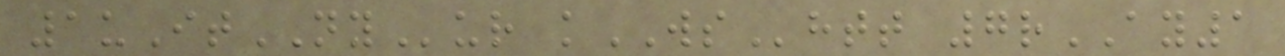1uItNYur kWShtt 7rAY1
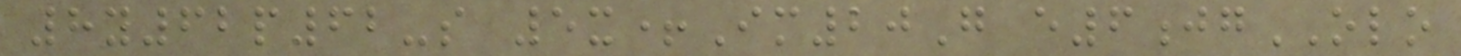8y62p62-s 5x+Im20G e6jgOLO
